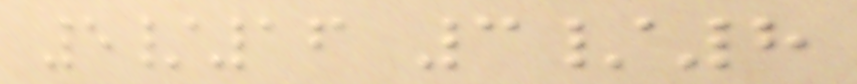5/16 3/8
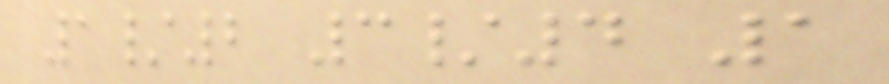1/2 3/4 1
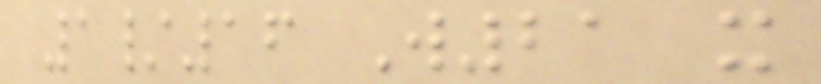1/16 W21 x
